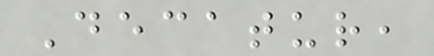Decatur,
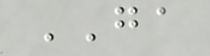GA
